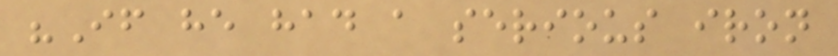"If he had a serious iron
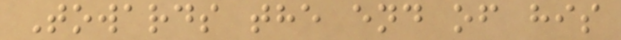Towards the end of his
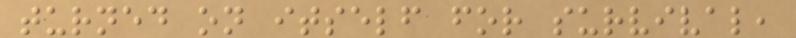turned on itself for survival,
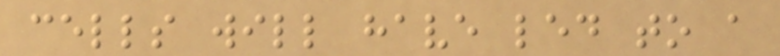cells will have led to a
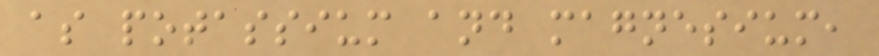as potassium and magnesium,
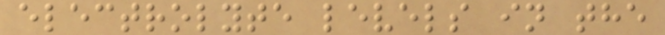electrolyte levels in the
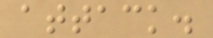attack.
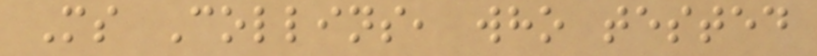Ms Collins, who tested
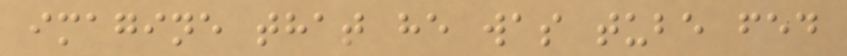imagine that he was tube fed
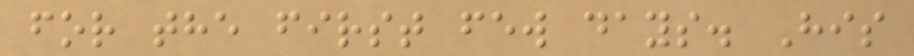for the first few days. His
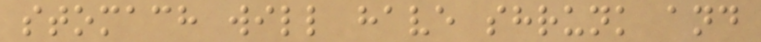stomach will have shrunk and
